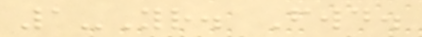1-Yr. Fwd.
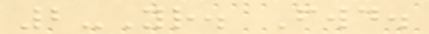2-Yr. Fwd.
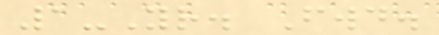1-Yr. Fwd.
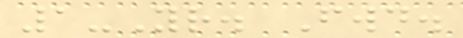1-Yr. Fwd.
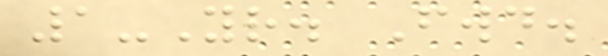1-Yr. Fwd.
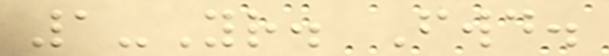1-Yr. Fwd.
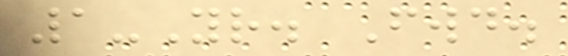1-Yr. Fwd.
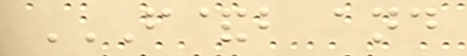F&B AND
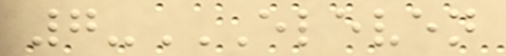7-ELEVEN
